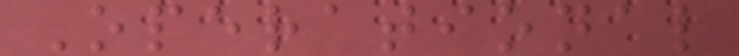Operational
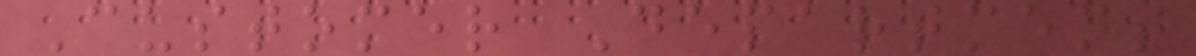Customer Department
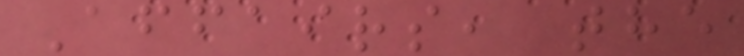Affairs, the
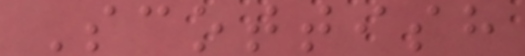Scottish
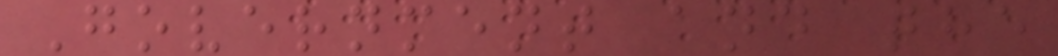Government and the
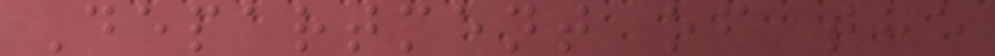Department of the
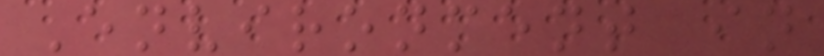Environment in
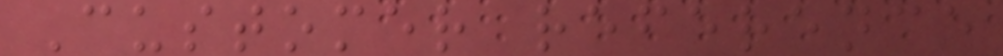Customer reference
